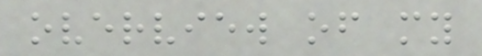overview of my
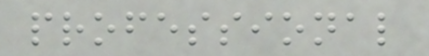professional
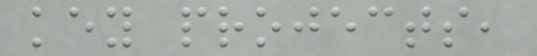key projects,
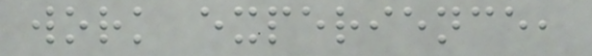work experience,
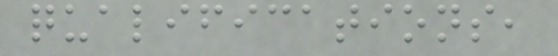qualifications,
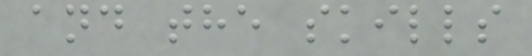and the skills
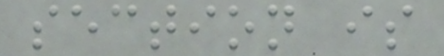section is
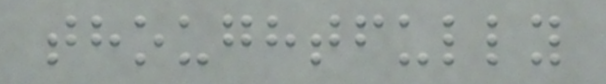thoughtfully
